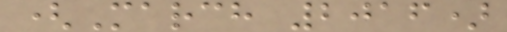(March 2016)
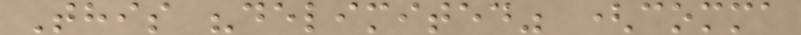This "delimited" (comma
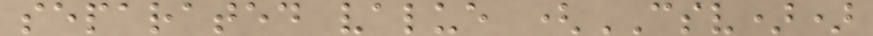separated value (CSV))
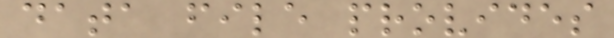data file provides
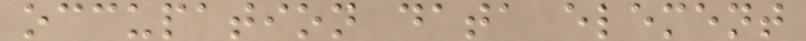occupation data element
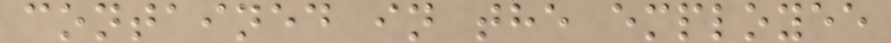contained in the employee
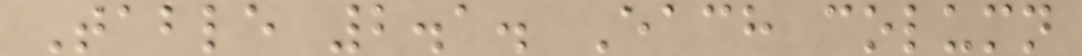Table 2.1. Each column
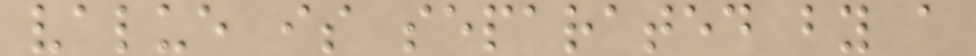value is separated by a
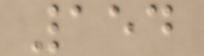154
